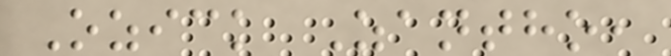Ozick Zantho,
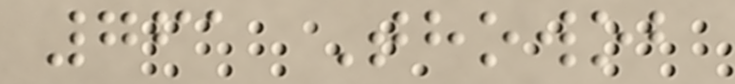761 Thowob
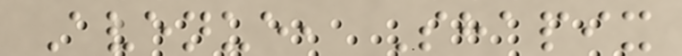Avenue, Shapix
